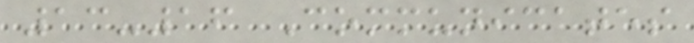13-16 Communicates
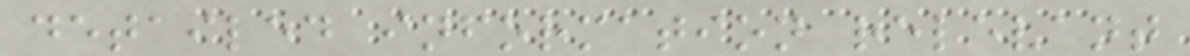detailed information relevant
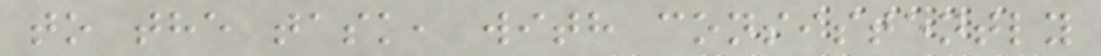to the task, with consistently
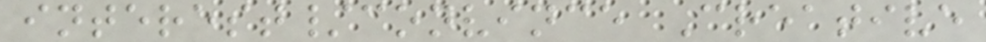interest/convince Creative
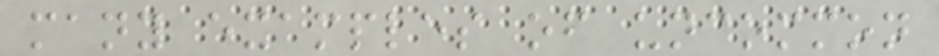many examples of uncommon
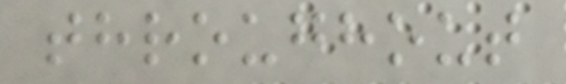throughout
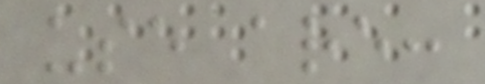use are:
